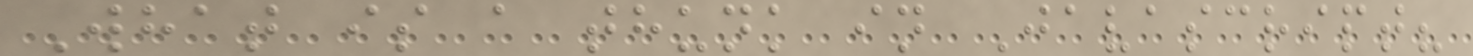What is a thunk in Javascript?
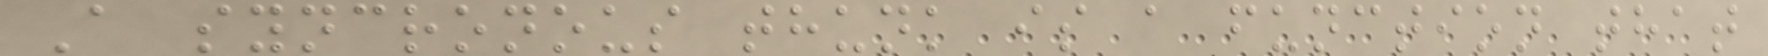A syncronous thunk is a function that
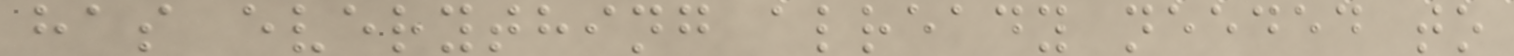has everything already needed to
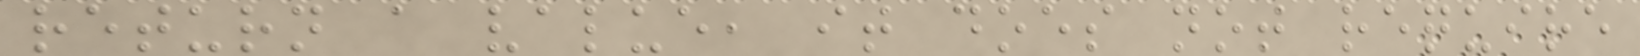return a value, it does not require
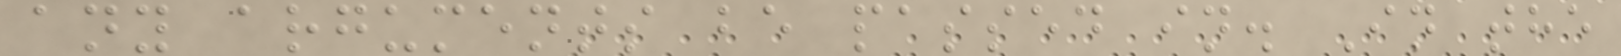any arguments be passed in. In the
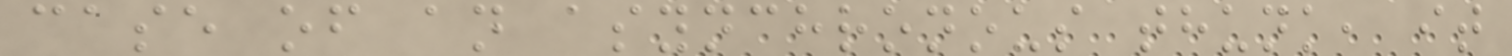case of an asynchronous thunk, it
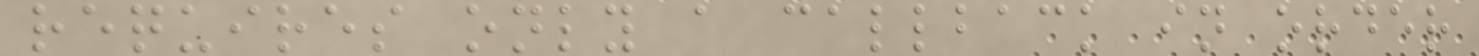requires only a callback in order
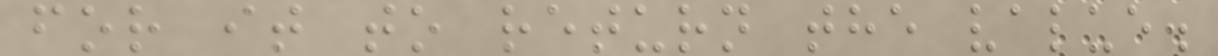for it to return the value.
